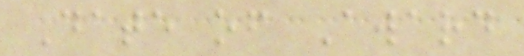Date of Award
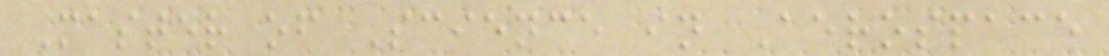Master of Science in Aerospace
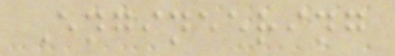Engineering
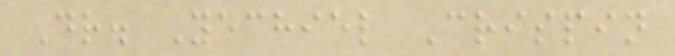Dr. Yechiel Crispin
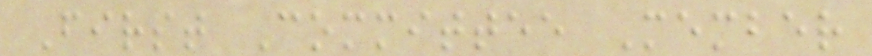First Committee Member
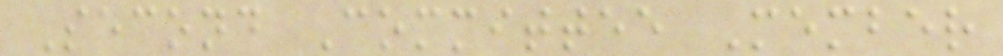Second Committee Member
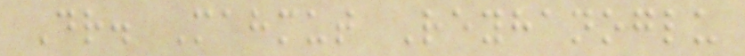Dr. Mahmut Reyhanoglu
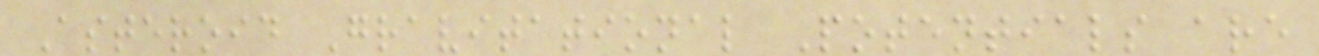Asteroid Gravitational Potentials are
